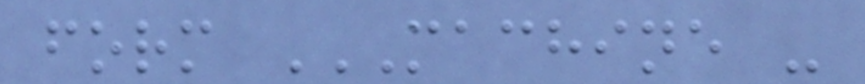form MACHINE -
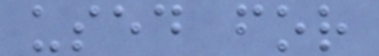used for
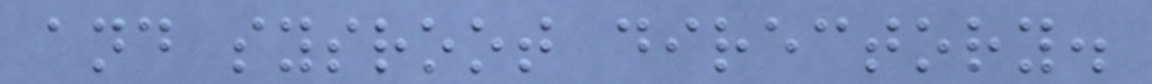and sysroot directory.
